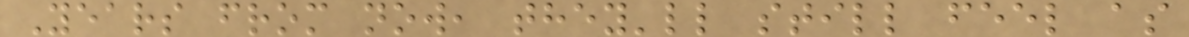Years from now, they'll still feel as
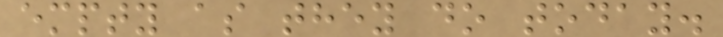empty as they do today.
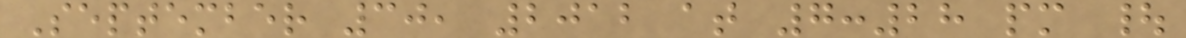September 30, 2012 at 7:28 pm |
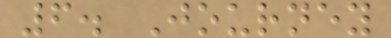6. Journey
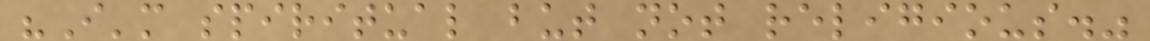"I'm spiritual but not religious."
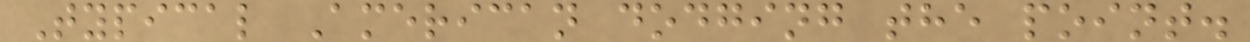Typical American dodging the point.
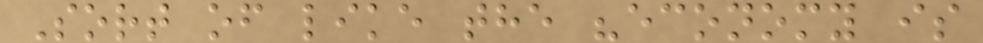Sort of like the "economy is
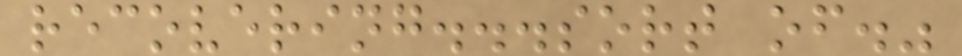recovering...sort of."
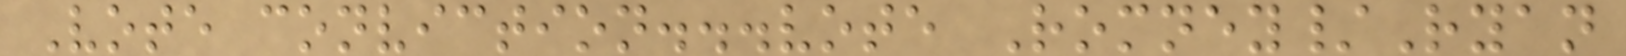Vote conviction...vote Romney/Ryan
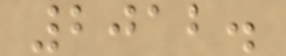2012.
